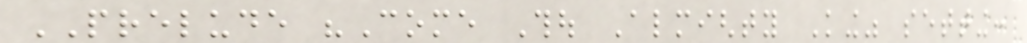PRELUDE "Come Thou Almighty King" setting:
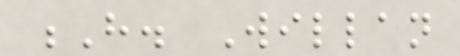H. Willan
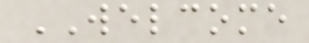WELCOME
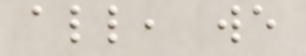all, we
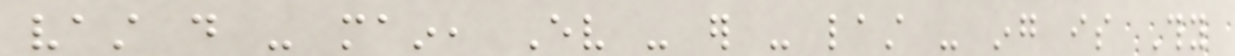vast do - main, Ev - er - last - ing is Thy
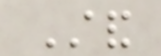Stand
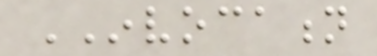INVOCATION
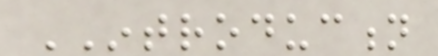INTRODUCTION
